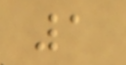1
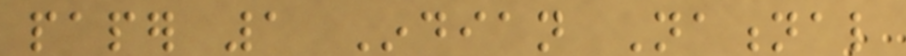paper 1 Indian National
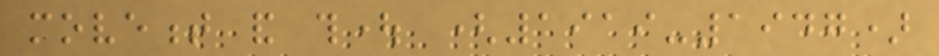movement and thought (1919-1947)
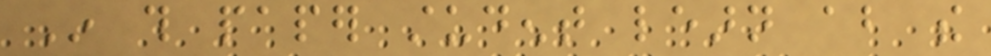In this paper student learn about the
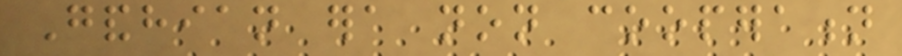Gandhian era non cooperation
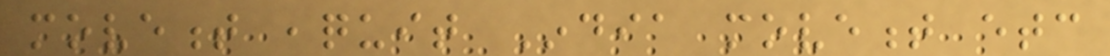movement ,quit India movement etc
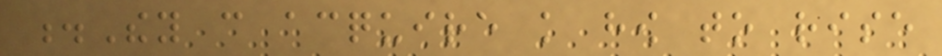.They can acquire knowledge how to rise
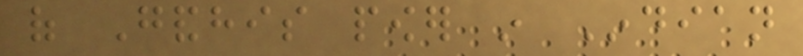of Gandhis power in Indian
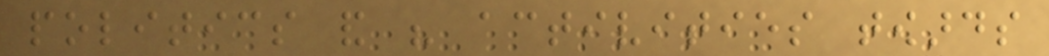politics and his activities towards
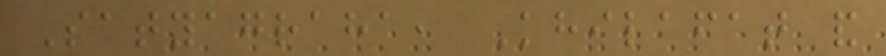Satyagraha, Khilafat and
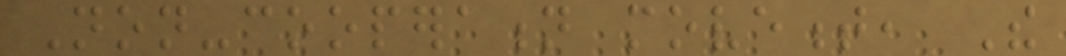Non-cooperation movement, The
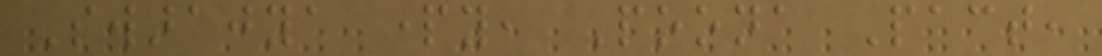Swarajya party, Poona Pact,
